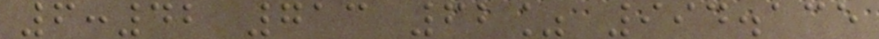6:42 713 62% 994.135
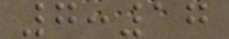7:17
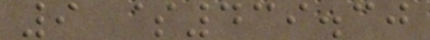9 $439.30
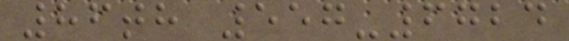86th 557-6724
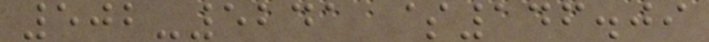502-5241 $146.09
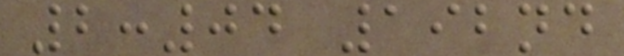2:04 192nd
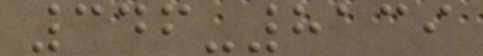346-8139
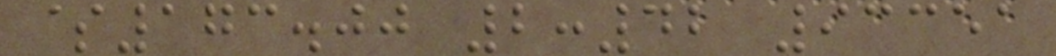$173.00 2:42 93351
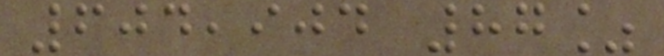604,904 87%
